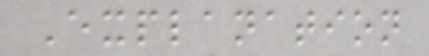Explanation
